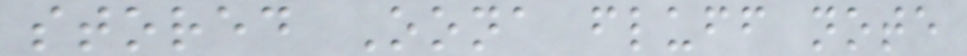stored Oona fluff note
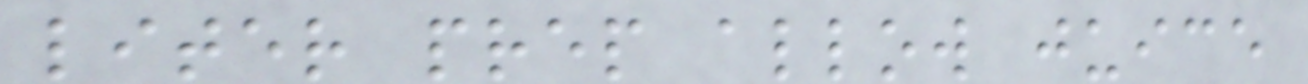liter prep allow juice
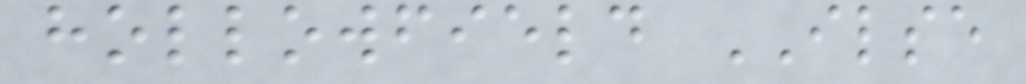hollowfield ILSE
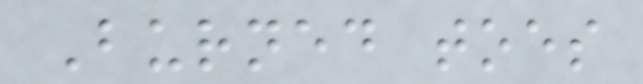Burned toes
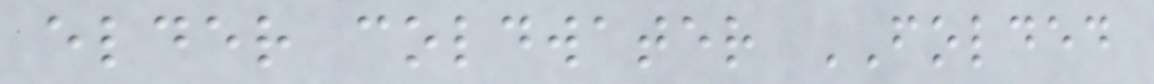elder coldwater FOLDED
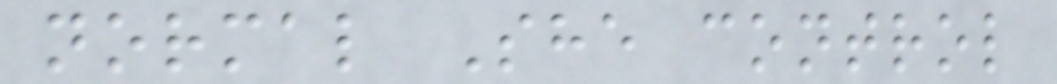normal She control
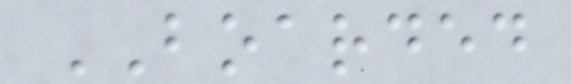BOARDED
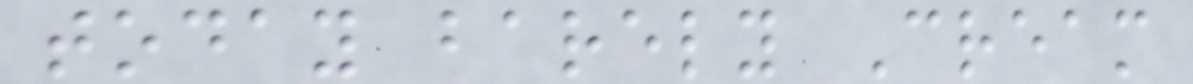today barely Cream
